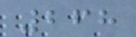268
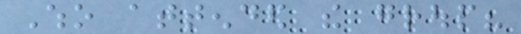Who attended the group?
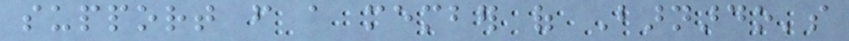support from a member of Barnardo's
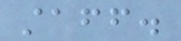staff.
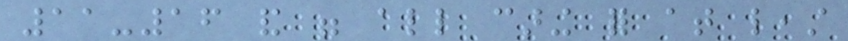11-16 and were all caring for at least
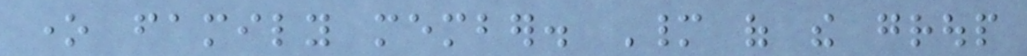one family member. Many of the group
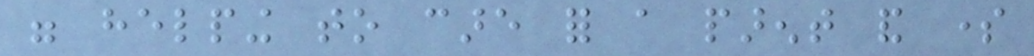were helping to care for a parent and some
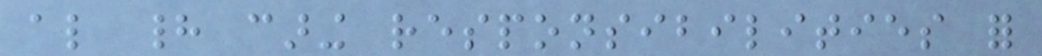also had caring responsibilities for
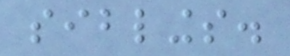siblings.
